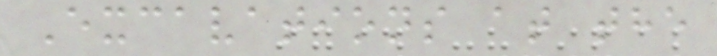Excavations at the
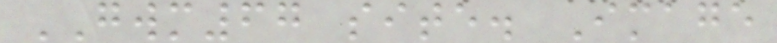GWM67 site. Image
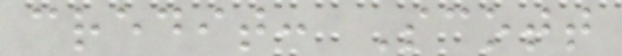credit: Scott
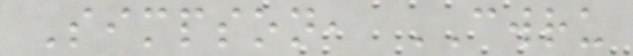Simpson, CWRU
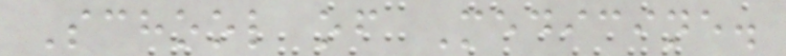School of Medicine.
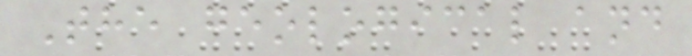The geological and
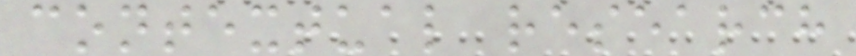contextual research
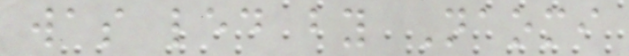was led by Naomi
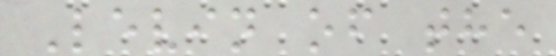Levin of the
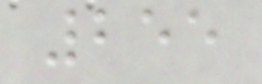255
